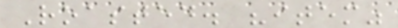Roasted. "item"
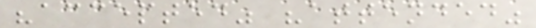"accepted" "attended"
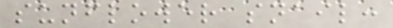sunflower snail:
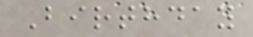Birthday
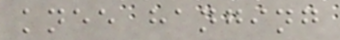knee hanging
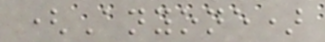(Anyone)
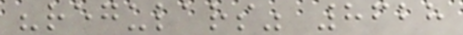"regulars" 8628
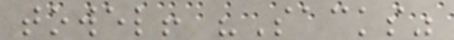towel! "Sacks"
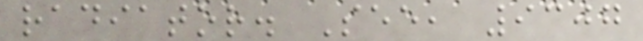radiator. See, 9307
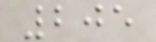205
